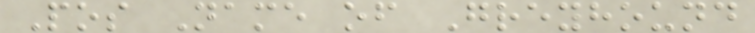Pos Name of Greyhound
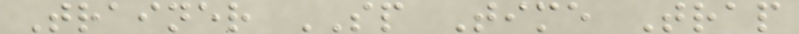Trainer SP Time Trap
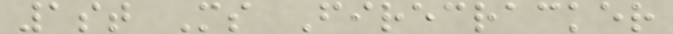1st Ms Firecracker
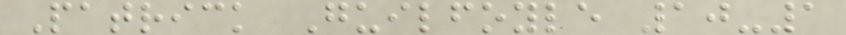Patrick Guilfoyle 10-1
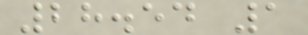28.54 1
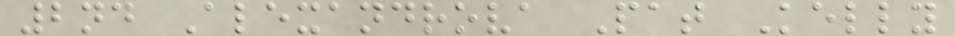2nd Alexandrova Pat Kelly
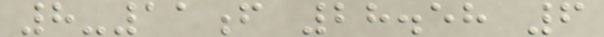8-11f 28.58 6
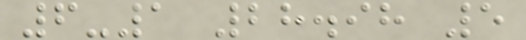6-1 28.98 5
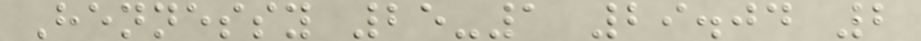Hennessy 25-1 29.04 2
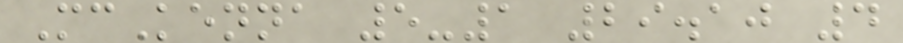McKenna 5-1 29.10 4
